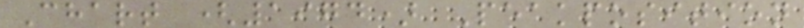Chart (1974) Peakposition
